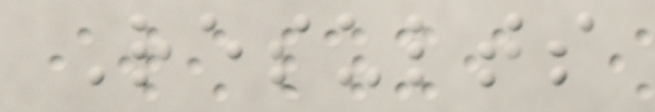Results
